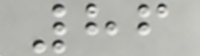86
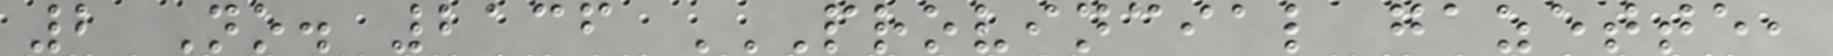2 No. 2136 PROVINCIAL GAZETTE,
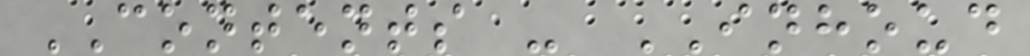CONTENTS - INHOUD
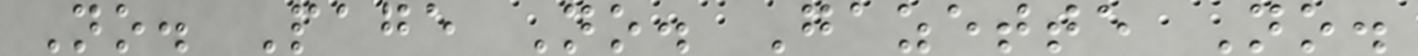No. Page No. Gazette No.
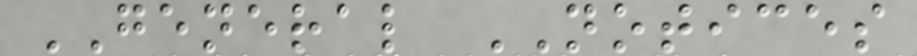GENERAL NOTICES
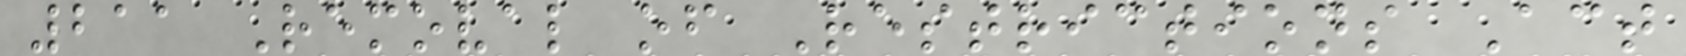211 Removal of Restrictions Act
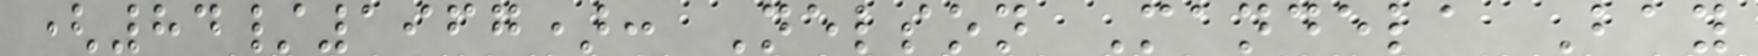(84/1967): Nelson Mandela Bay
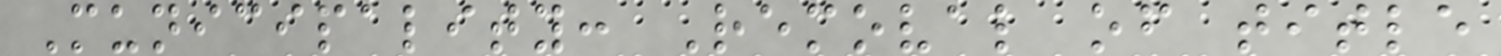Municipality: Removal of title
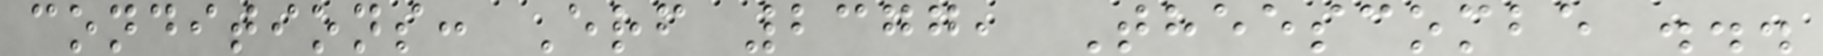conditions: Erf 2377, Theescombe ...
